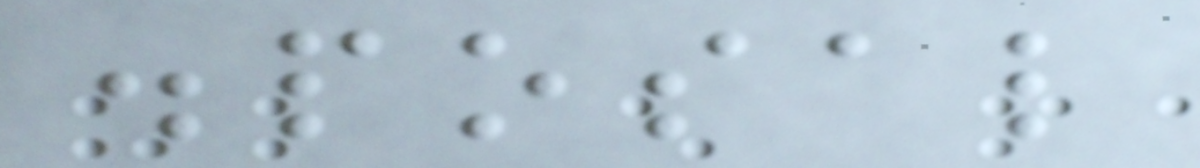disposal
